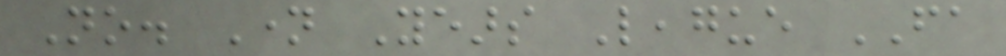No. Name Years League FA
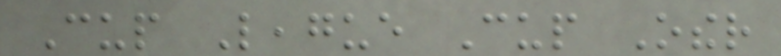Cup League Cup Other
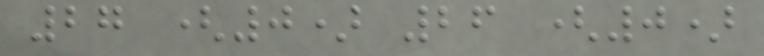27 (0) 26 (0)
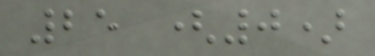25 (0)
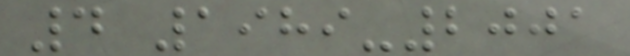4 1989-2001
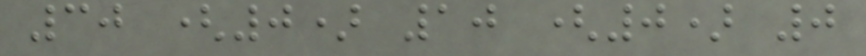30 (0) 10 (0) 0
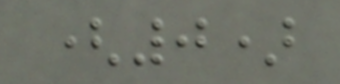(0)
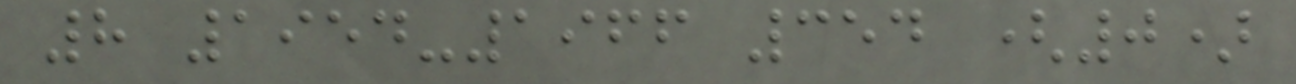8 1954-1966 354 (0)
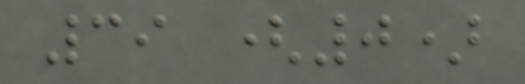39 (0)
